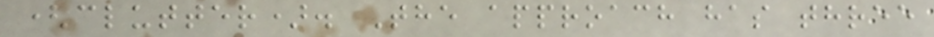(clutter). The approach has three
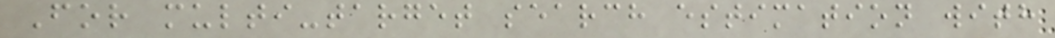For multi-target search estimation with
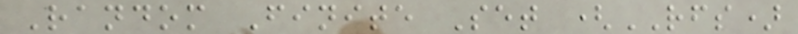Random Finite Set (RFS)
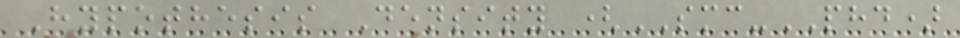Hypothesis Density (SMC-PHD)
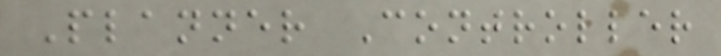Planner Controller
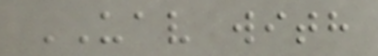UAV with
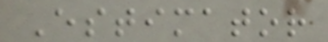Estimator
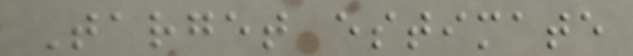Target estimate
